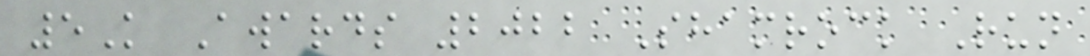5K Awards 2022 Shamrock Run
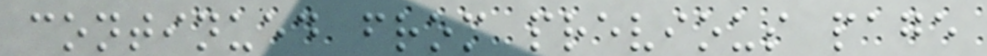continued from previous page
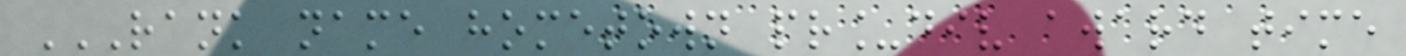RANK NAME HOMETOWN PR_DIV AWARD TIME
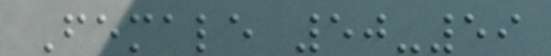Female 50-59
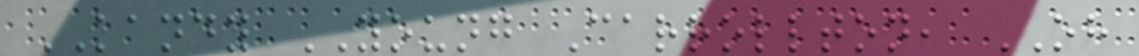KANDY YOUNG Carrollton, OH
